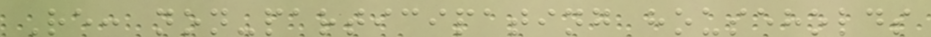Re: non-participating households
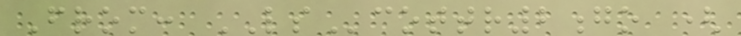From: LScottr2go (
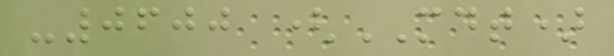-0600 (MDT)
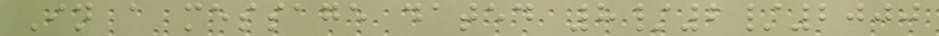In a message dated 8/2/2000
